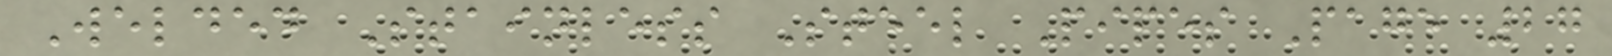Welded Stainless Steel Pipes Page 27
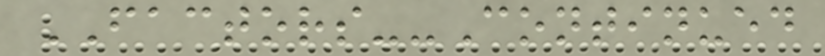FACTORS--Continued
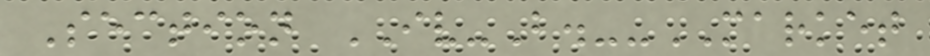Section IV-B.--MARKET
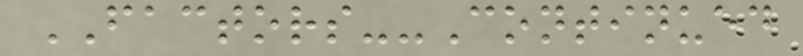FACTORS--Continued
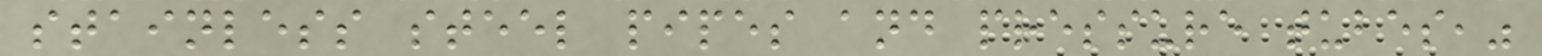stainless steel pipes and pressure tubes,"
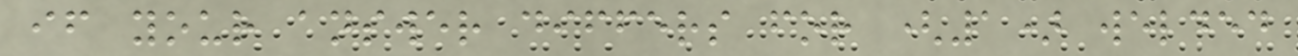if your answer differs for (1) welded
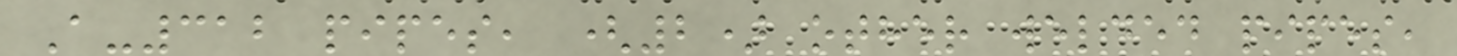A-312 pipes, (2) other welded pipes,
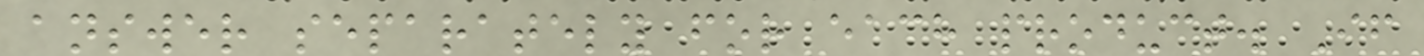answer separately for each product. If
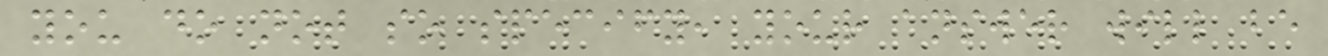you do not so specify, your answer will be
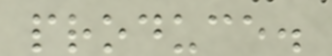produce.
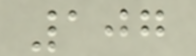107
